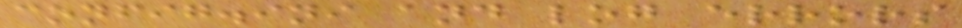config.ini and log errors
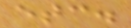etc.
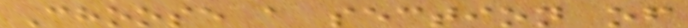Choose a section of
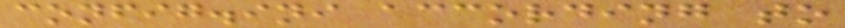config.ini according to
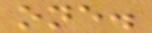one.
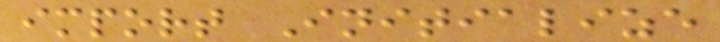import Initialize
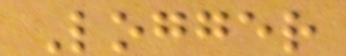Logger
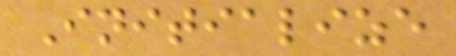Initialize
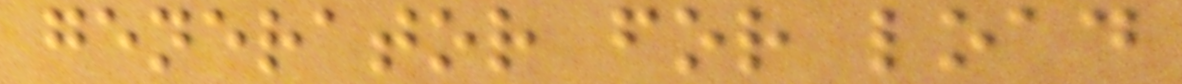generator for load
